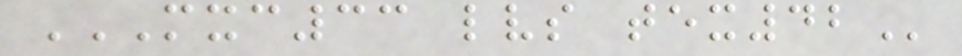MXC33 LVS TEX42
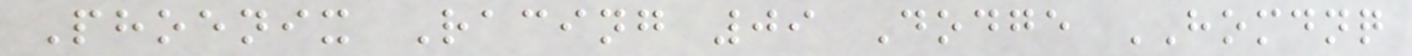Phoenix Racing 09 Dodge HOMDNQ
